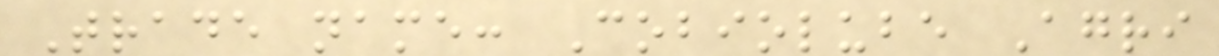Trade name: Cobiolube Agri
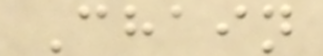Chain
